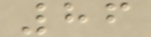86
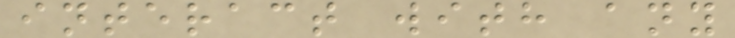interact with any
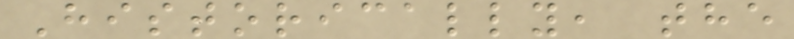Historically, the
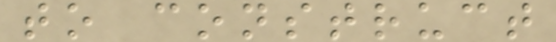to construct
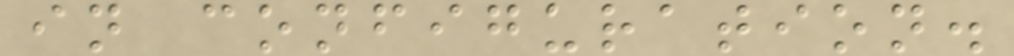in configuration.
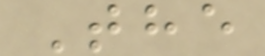The
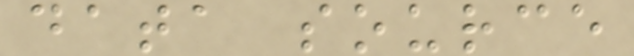data source
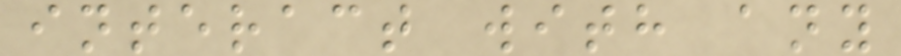interact with any
